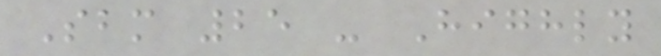Sbm 25 - Highly
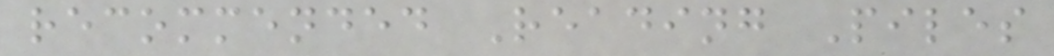recommended Reading Piles
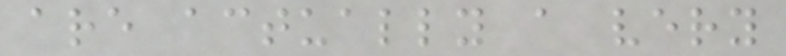are actually a very
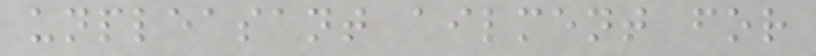unpleasant ailment for
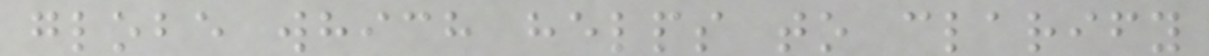globe which helps to clarify
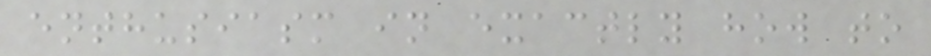enthusiasm in exactly how to
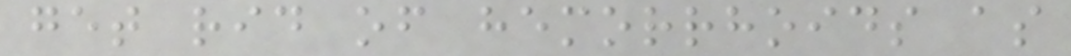get rid of hemorrhoids as
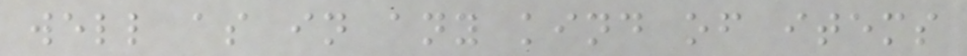well as in any kind of items
